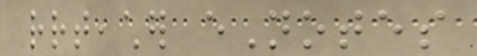rrteacher eNotes
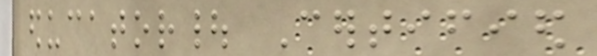educator| Certified
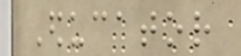Educator
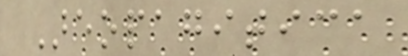Areopagitica
